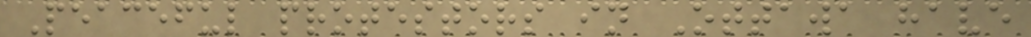Peaceful protestors in Ottawa have
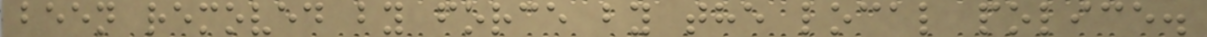been removed by force by the local police.
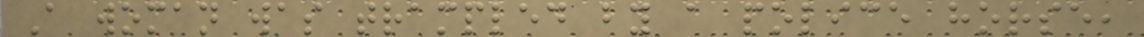A woman was trampled by a police horse,
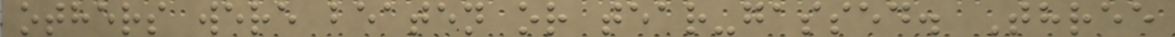others were beaten or tear-gassed. Three
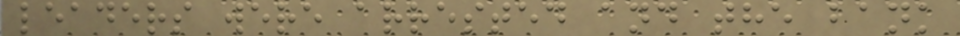leaders were arrested and the bank
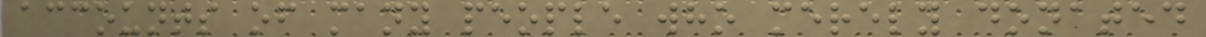accounts of many people who merely donated
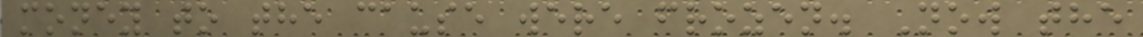money to the cause were frozen. Now the
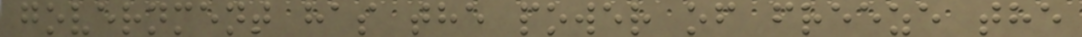government has the power of freeze the
